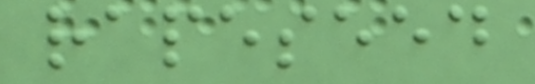rapeseed
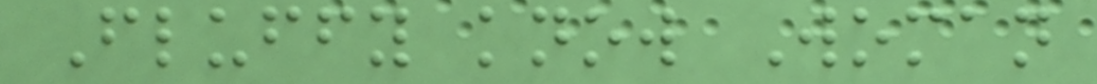Fluffy know Woman
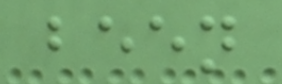been
